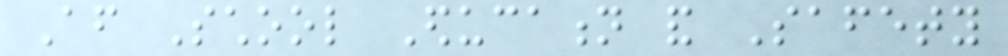After School Education and Safety
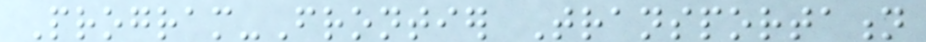Program-Frontier Transportation
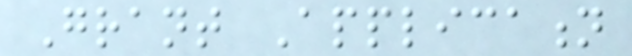Grant Application
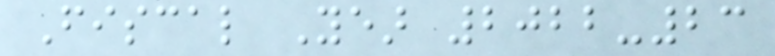Fiscal Year 2022-23
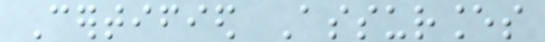Certified Assurances
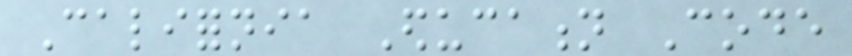California Education Code
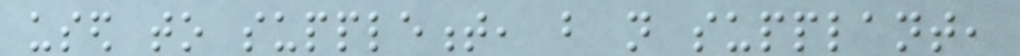used to supplement, but not supplant,
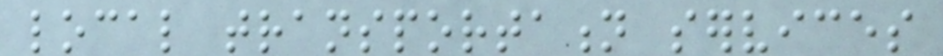local transportation services
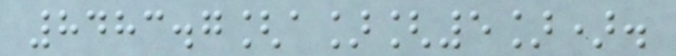8483.7[a][5]).
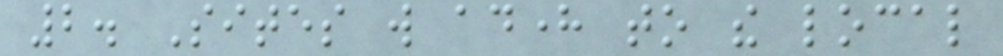2. Sites will adhere to the local
